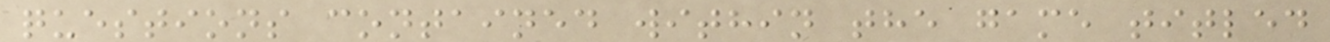questions contained within the game titled
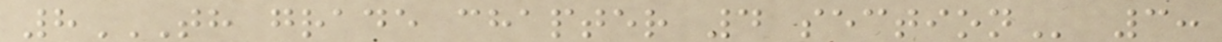8TH GRADE CHAPTER 4 SECTION 3:
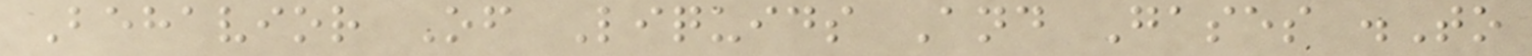Behavior Of Liquids And Gases .To
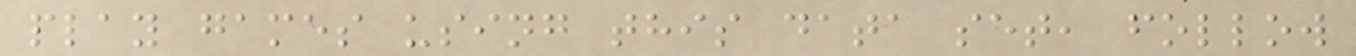play games using this data set, follow
